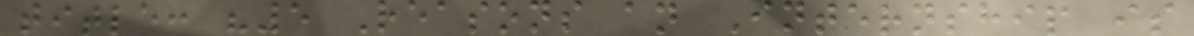title: "5 Reasons an Internship is
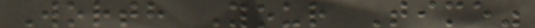Worth Your Time"
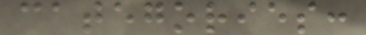categories:
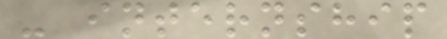- internship
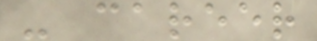- career
